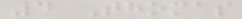4 Thomas
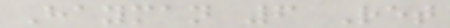Hayman 6 Ret
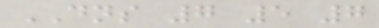DNS 7 5 7
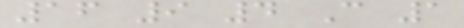16 9 4 C 1
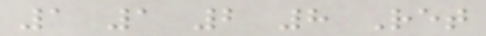1 1 2 8 Ret
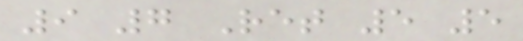9 7 Ret 5 5
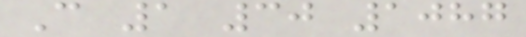C 1 30 1087
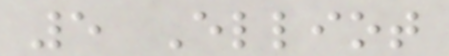5 Elliot
